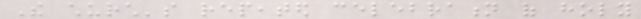The church's repeated celebration of holy
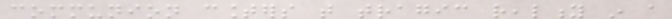communion counters that tragic reality in a
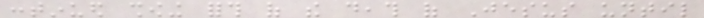continued showing forth of the death of Jesus until
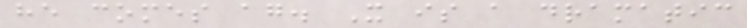he comes again. It is a dramatic
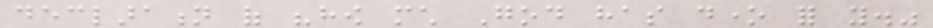declaration of "how much God has done for you."
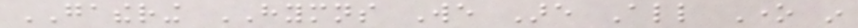GATHERING HYMNS We Are All One in
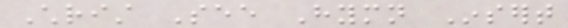Christ See Hymn Insert
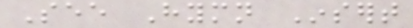See Hymn Insert
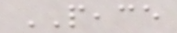PEACE
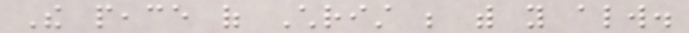The peace of Christ be with you always.
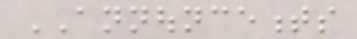ANNOUNCEMENTS
